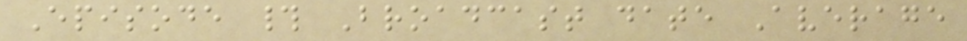Episode # Broadcast date Average
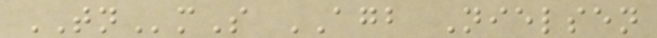TNmS AGB Nielsen
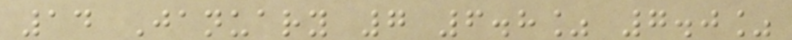14 January 7 6.8% 7.0%
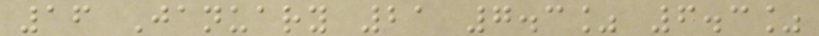16 January 21 7.3% 6.3%
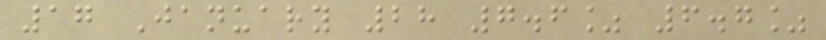17 January 28 7.6% 6.7%
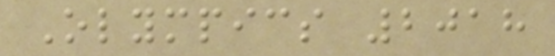Olympics 2018
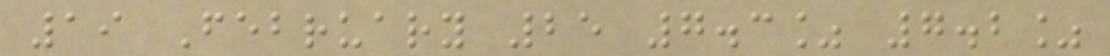19 February 25 7.3% 7.2%
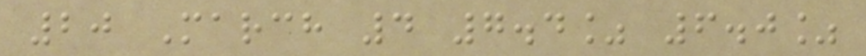20 March 4 7.4% 6.0%
